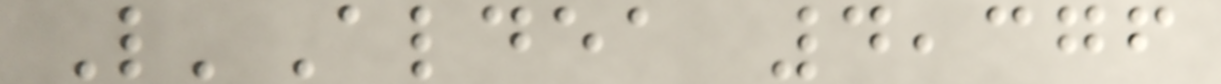L'Aldea 4,376
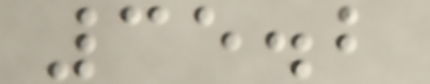35.2
